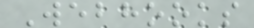Webhooks
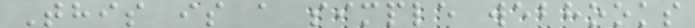This is a simple webhooks
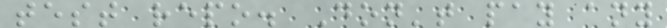test repo. Don't pay any
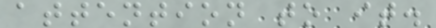attention to it.
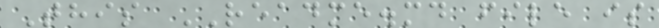This README.md file is
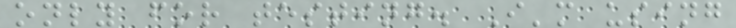only for testing. I'm using
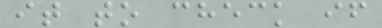it to check if
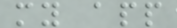my app
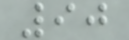90
